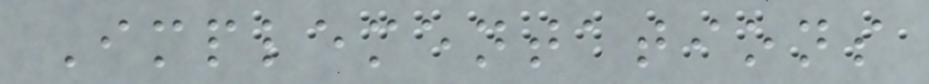Implementations
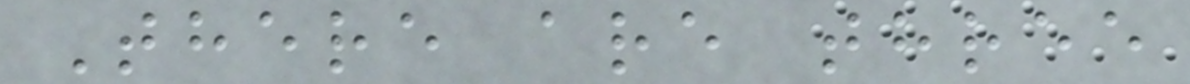There are three
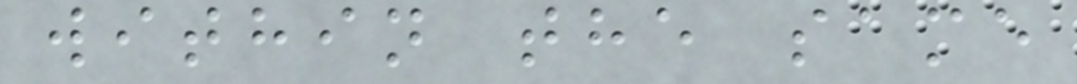within the same
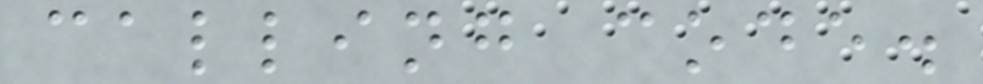calling code.
